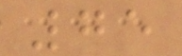75
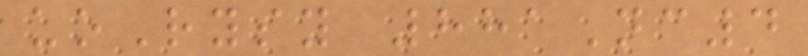uoRysy 881Nc4
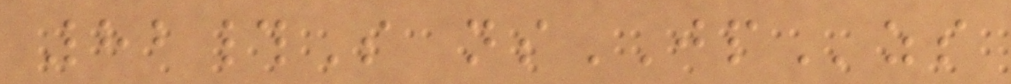82#S nsJPzs
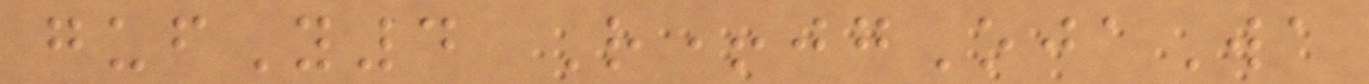gufY4 R+jgOjaWa
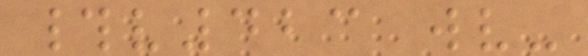#v423 wv-
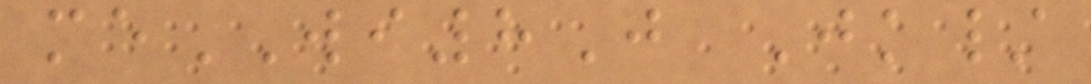meWI8J Jk/
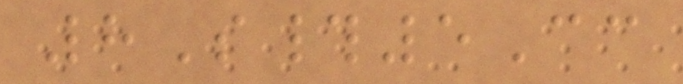8S#5Cc
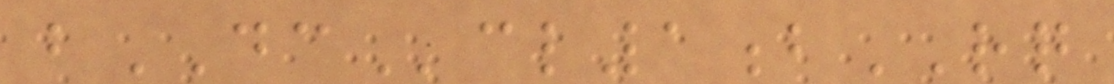bDCcl1bRQ
